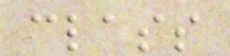class
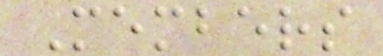Members
